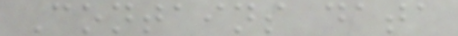Contains data
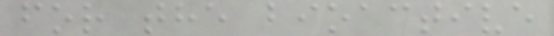for the bioactive
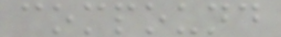compound
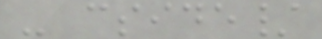- cside/
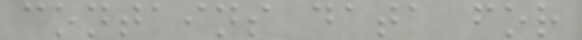contains data for
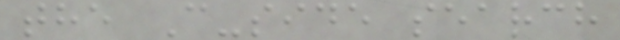the C-side search
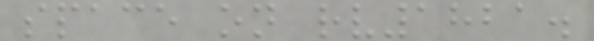space on rv1821.
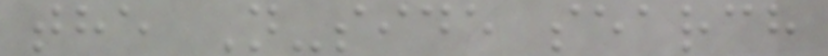the N-side search
